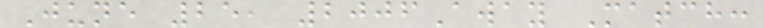June 25, 2006Away Match:
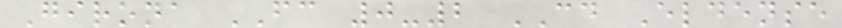Girona FC 0-2 CD Eldense
